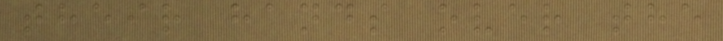their hands over the
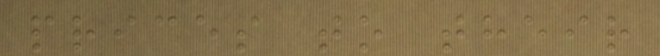prices to their
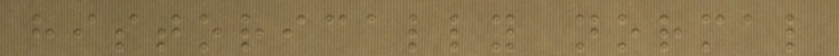historically normal
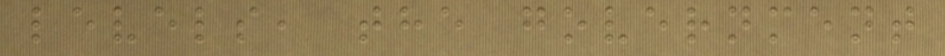levels, the government
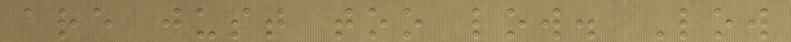are just too low. Low
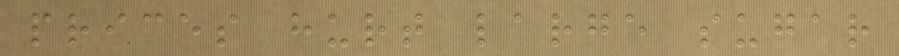prices hurt large sugar
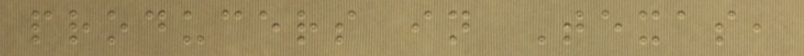producers in Texas,
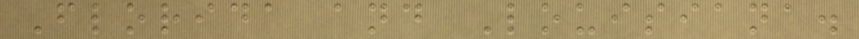Florida and Louisiana.
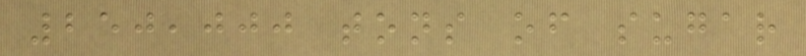250,000 tons of sugar
